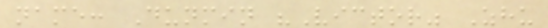name: Dunmin "Victor" Zhu
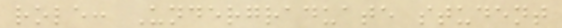role: Undergraduate student
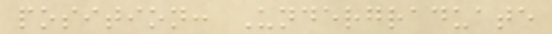position: Undergraduate
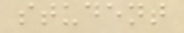student
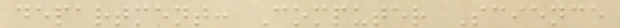department: Computer Science
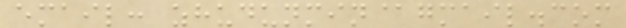email: zhudunmin@gmail.com
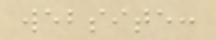website:
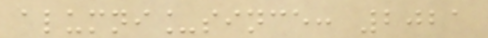alumni_since: 2021
